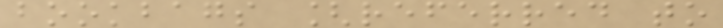bookbags [referred to
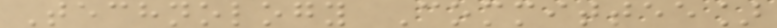Technology Committee]
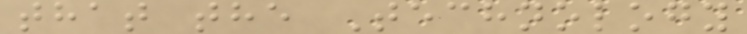that the Technology
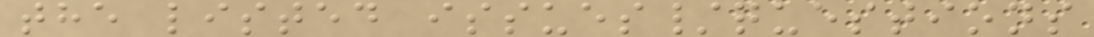the listed issues/questions
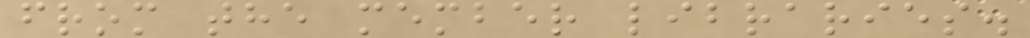from the member libraries.
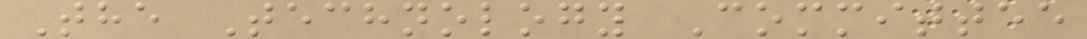The Technology Committee
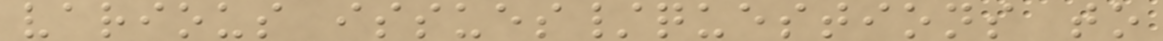various issues/questions to
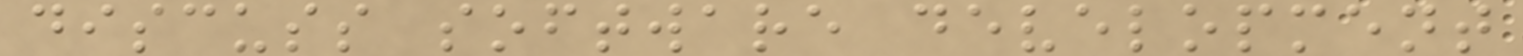discuss software development
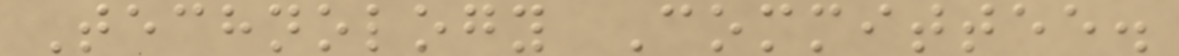Technology Committee.
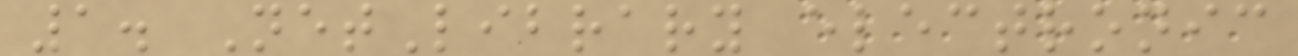1. NetLibrary electronic
